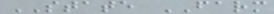STATE FARM
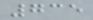735
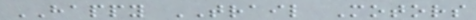HAPPY TRAIL Motors
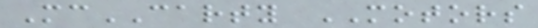McCARTY MOTORS
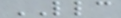LLC
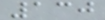130
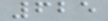625
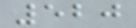520
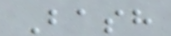Bash
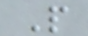P
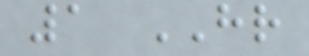1 HR
